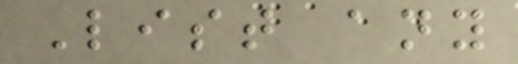List any
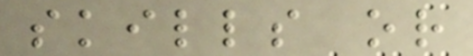skills or
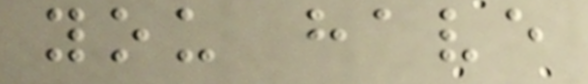you have
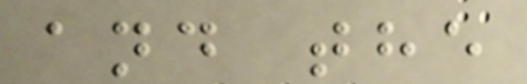and the
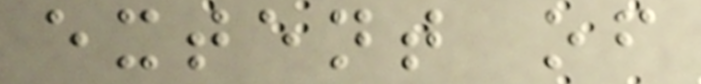extent of
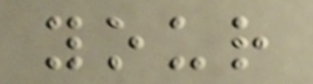your
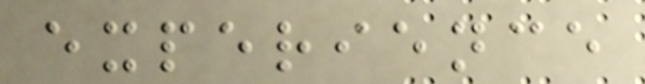experience
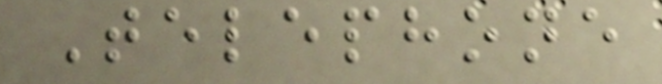Telephone
